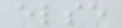else
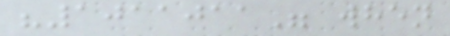"1011011" when
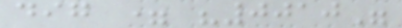dig = "0010"
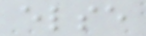else
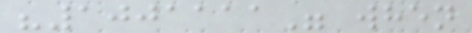"1001111" when
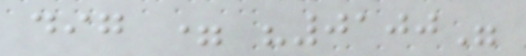dig = "0100"
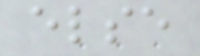else
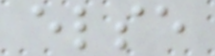else
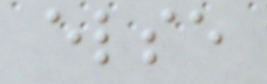else
